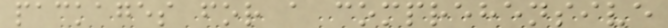packages for a comprehensive
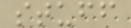stuff
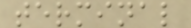terminal
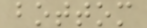bottom
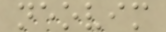neovim
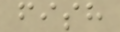fish
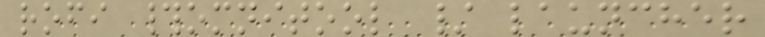rofi #omnitool / launcher
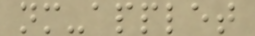nm-applet
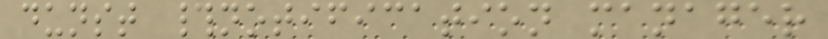dunst #notification manager
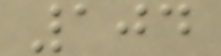104
